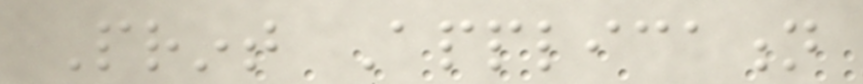Print Application
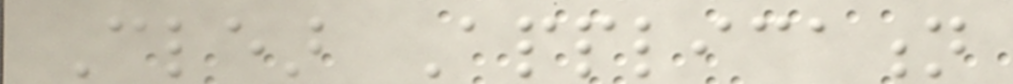Clear Application
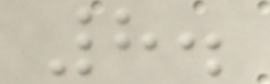8.
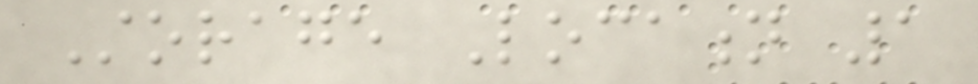Storage Location 1
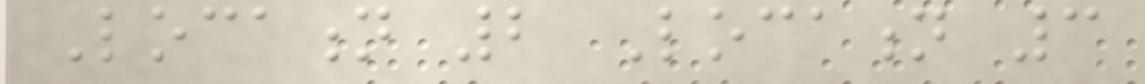Location 2 Location 3
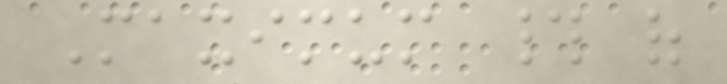Maximum # of
